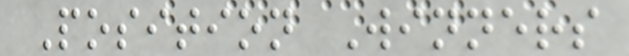Position Winners
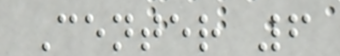Center 6
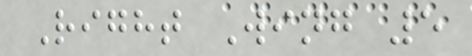Right Wing 5
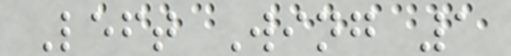Left Wing 1
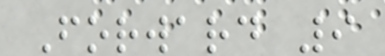Forward 9
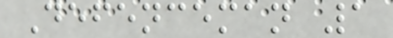Defenceman 1
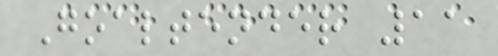Goaltender 11
